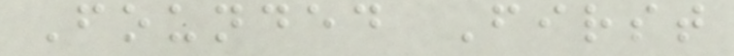Founded First
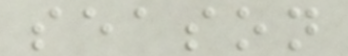season
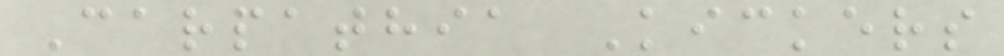Carpathia Kickers
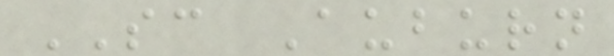SC Auburn
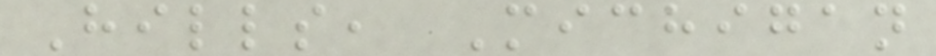Hills, Michigan
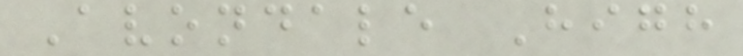Avondale High
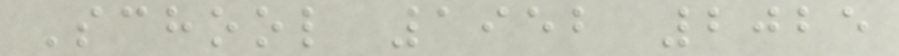School 1952 2025
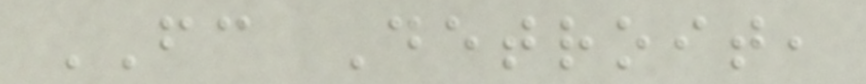FC Detroit,
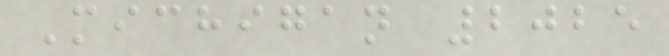Michigan 2025
